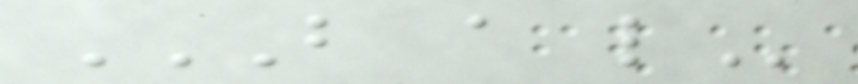B A L
